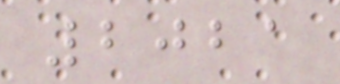2021
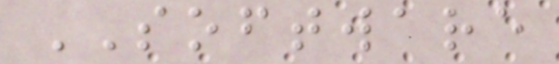SOFTWARE
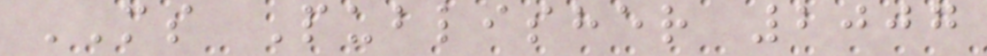MS Publisher 2007
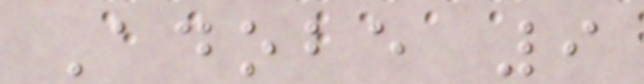Adobe 9
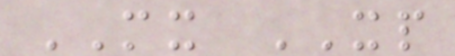MX XP
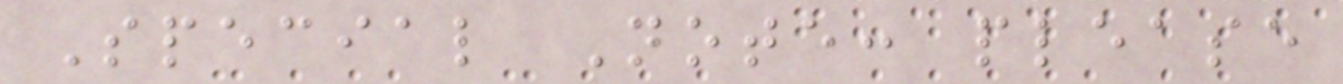Special Note: please
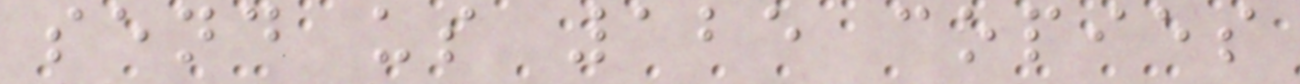send us 125 copies
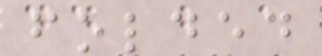folded
